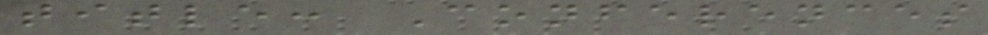title: Conferences
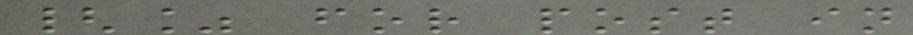{% for post in
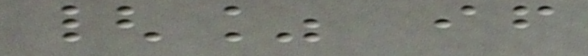{% if
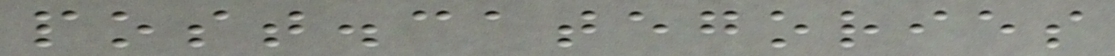post.categories
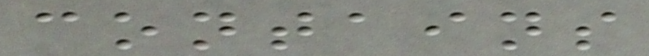contains
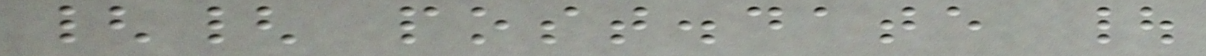{{ post.date |
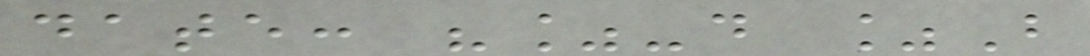date: "%-d %B
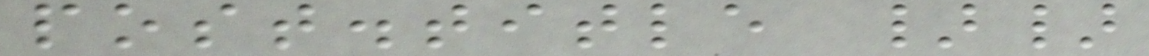post.title }}
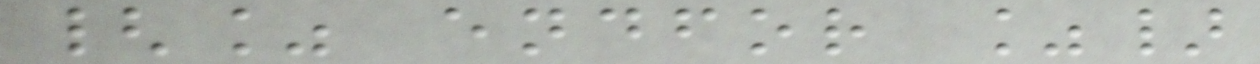{% endfor %}
